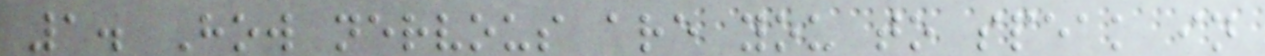1. How nervous are you to speak in
